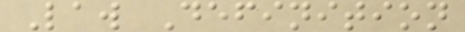Law Definition
